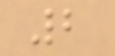2
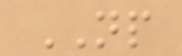NP
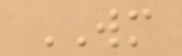WM
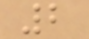2
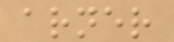arner
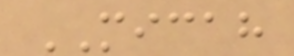MICAH
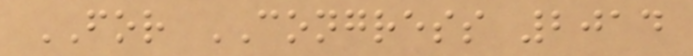FOR CONGRESS 2014
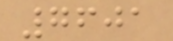7601
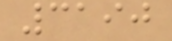3190
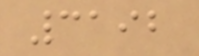3192
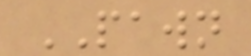PAWN
